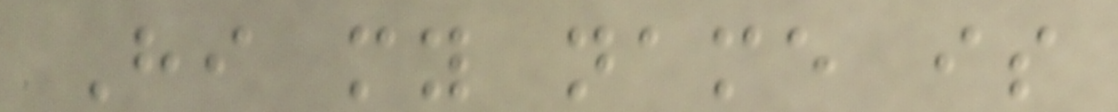Hi my name is
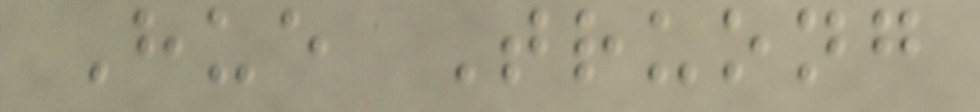Hue Truong
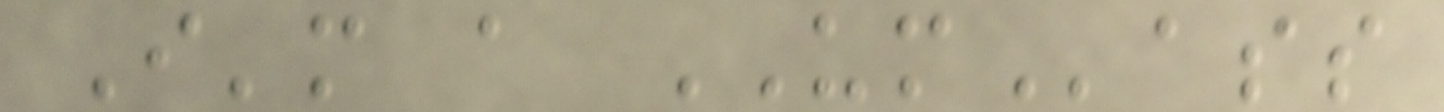I'm a UMass
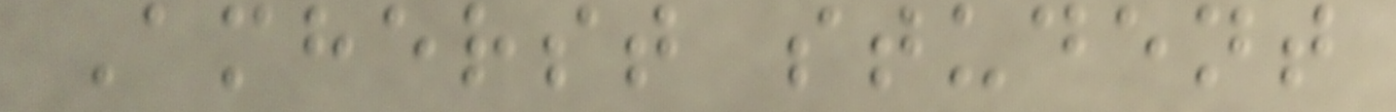Amherst student
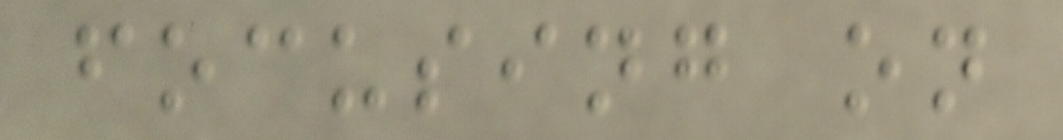focusing on
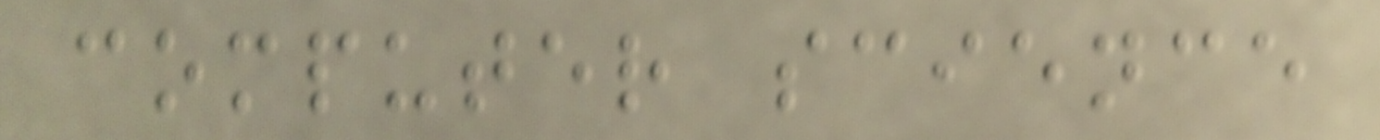computer science
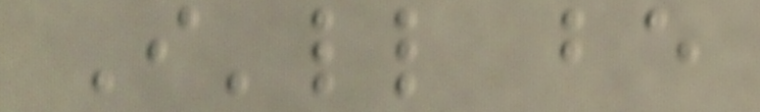I'll be
